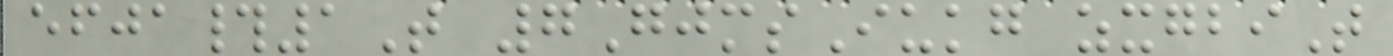efja#1T 7GjmsIukg zxgbiT
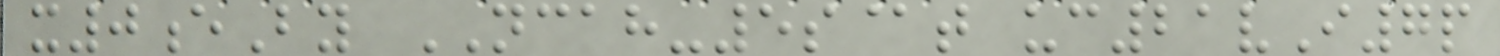x0eBy NCAH-5s@t uc21vI7p
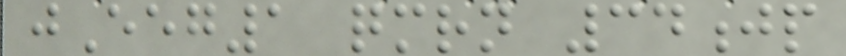jEeg1 qmrn 34jp
